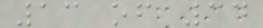13 of 34
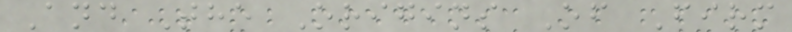And The Origins Of Firm
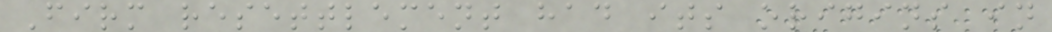Firm resettlement had its origins in
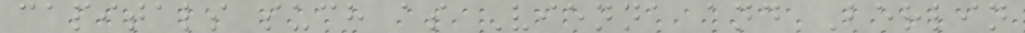capitals such as Vienna and Berlin
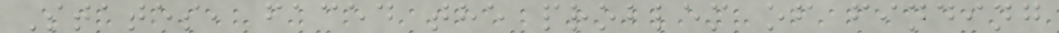States, faced the problem of finding
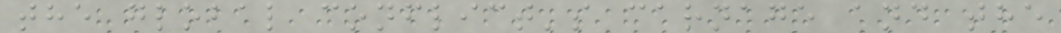the global conflict's carnage and the
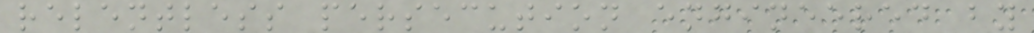relentless persecution engineered by
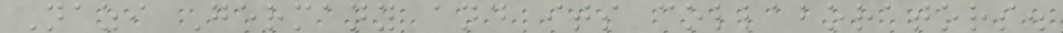Nazi Germany and its collaborators.
